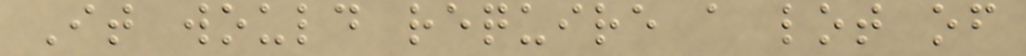It would require a lot of
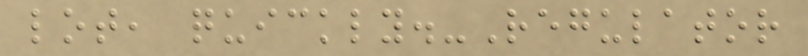lot, quickly.-Regulator
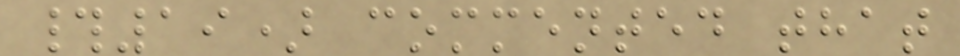#19) commented that
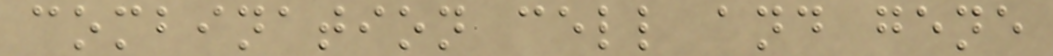combination cell and gene
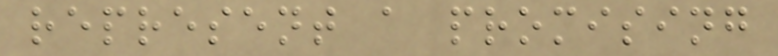represent a promising
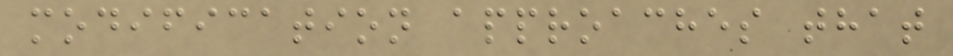modification approaches that
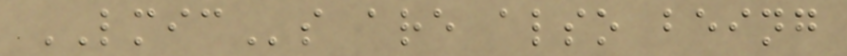LMICs are also being
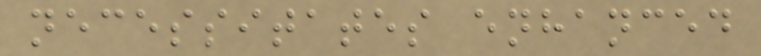necessitates enhanced
